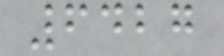6427
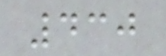430
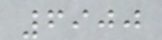6900
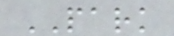PARK
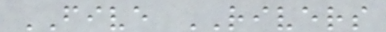FIVE RIVERS
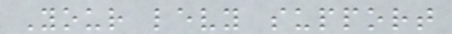Your levy support
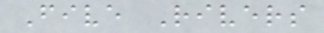Five Rivers
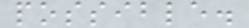possible.
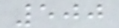500
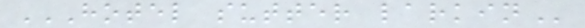HOTEL SUTTER LARKIN
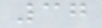37
